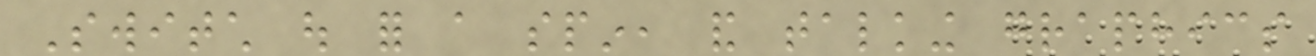Switch out for a spin, and talking graphics
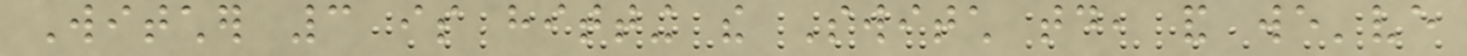Witcher 3 is hitting the Switch today, and we've
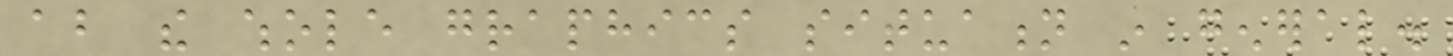about the whole graphics situation in general.
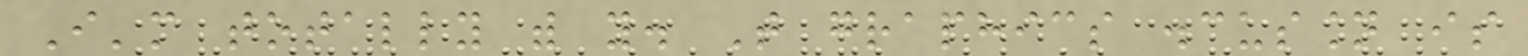I'm totally with you. That graphics discussion is
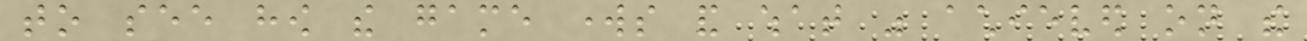to see how the game works and what was achieved on the
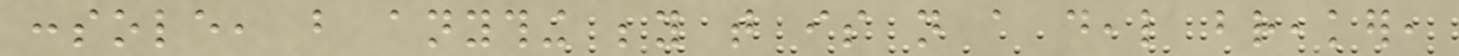console, but anything beyond that is not a deal breaker,
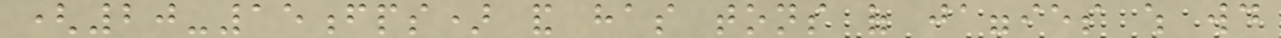(20-15fps) and has tons of jaggies which would
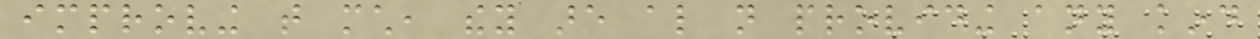improving that much, they are also not providing any kind
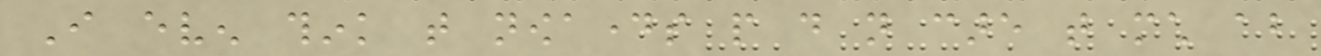I even think that nowadays people do not care that much about
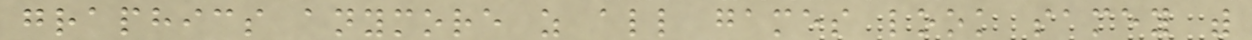graphics anymore as all games look samey with
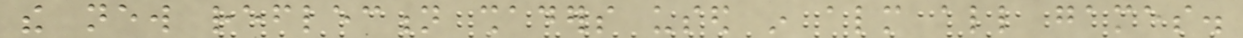the new reflection shaders used in almost all games.
